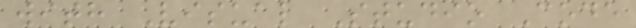with Visual Studio Code
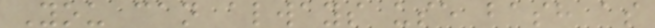You can always use bash as
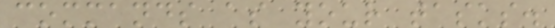commands as your tasks.
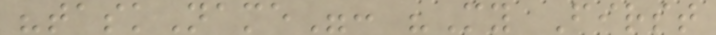"taskName": "My First
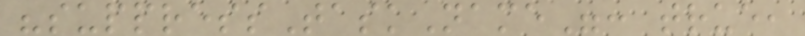"suppressTaskName": true,
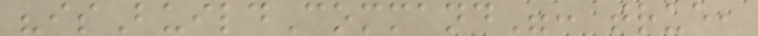"isBuildCommand": true,
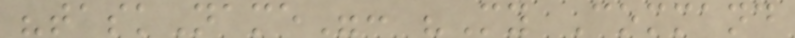"taskName": "My Command
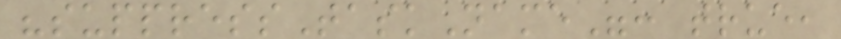"suppressTaskName": true,
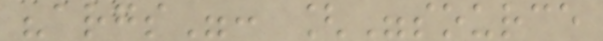"args": ["source
